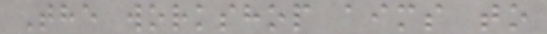The workshop aims to
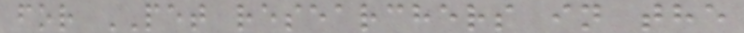for PET researchers in the
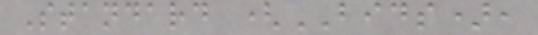Standard (BIDS),
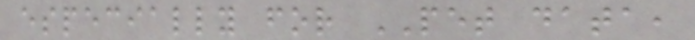especially for PET data,
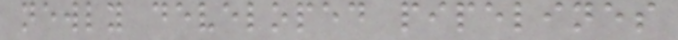newly developed pipelines
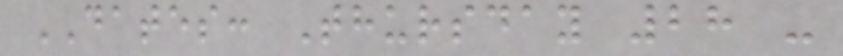DATES: Thursday 28 -
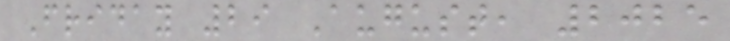Friday 29 August, 2025
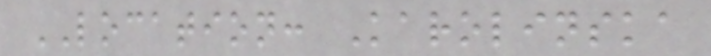LOCATION: Karolinska
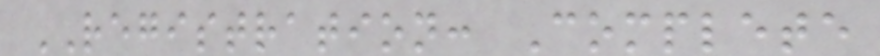REGISTRATION: Complete
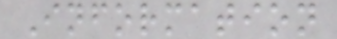Information
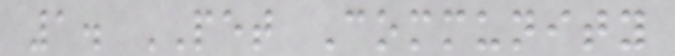1. PET Community
